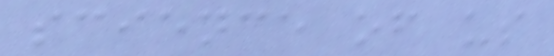science of us
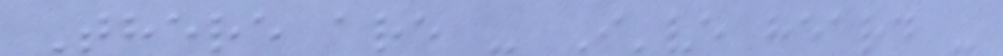There are - I've heard -
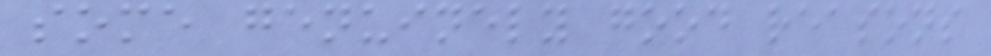some genuinely good reasons
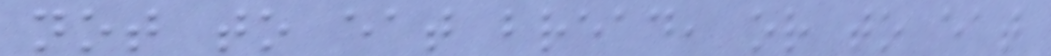not to eat bread, or to eat
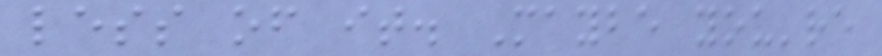less of it. Maybe you're
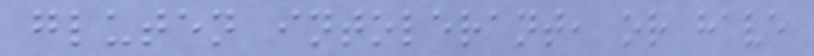gluten intolerant, or have
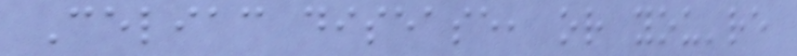Celiac disease, or you're
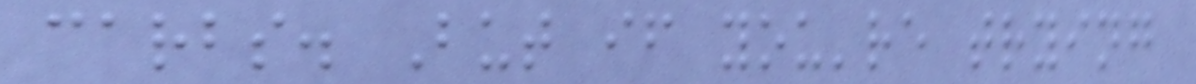carbs. But if you're trying
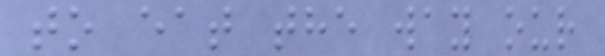to eat the way our
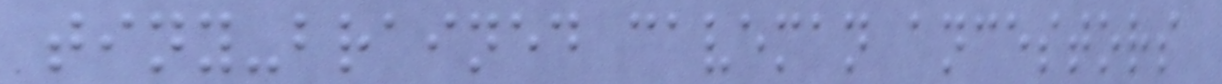tiny-brained caveman ancestors
